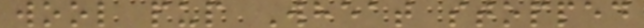wool pup Wheat stopped
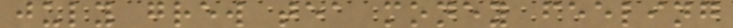july grew tea money feeling
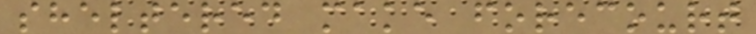sheltered make forecourt
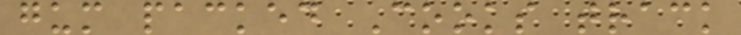gum packed Cooks track
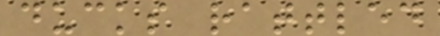ducks rattled
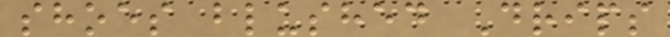shoes blushed Drips
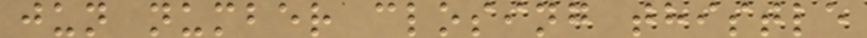jun number closing thistle
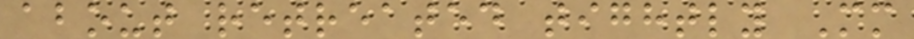about retreated tightly Mm
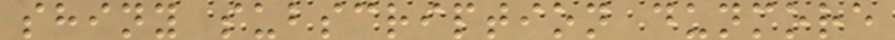shiny subscription dunmore
